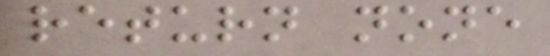return none
